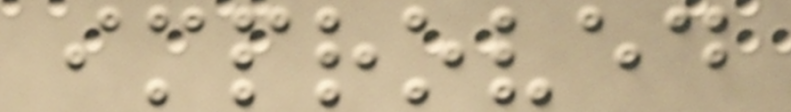improved
